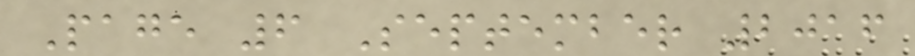Page 6 September 2016
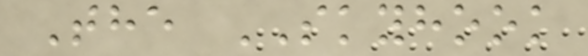The SKYHOOK
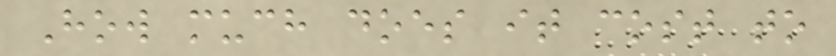How much does it cost to
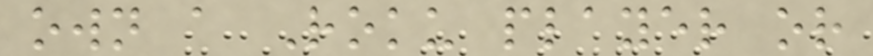own a Roku player or
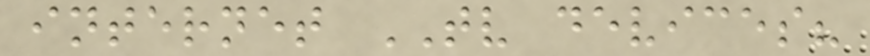internet TV devices?
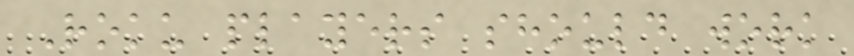Roku players should work
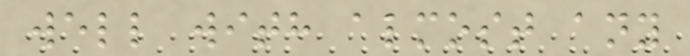well with almost any
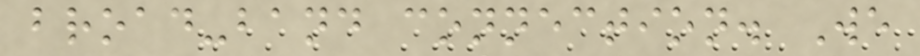broad-band connection. We
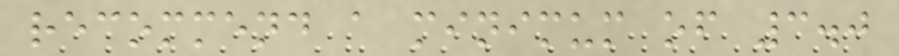recommend a minimum of 3.0
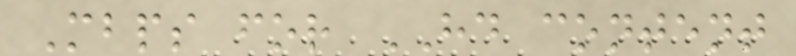Mbps for HD content
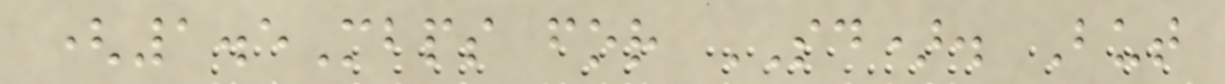(1.5Mbps for SD). But
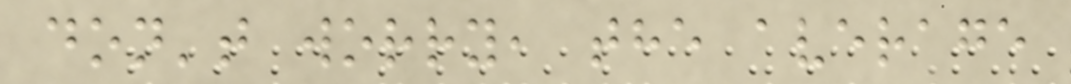don't worry, the average
